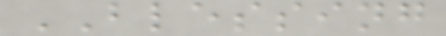BLESSING
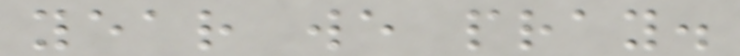year we pray.
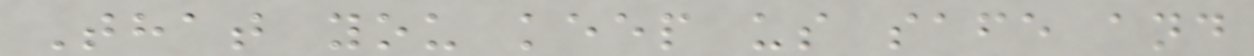That you keep us safe and
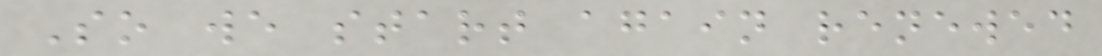So we start again renewed
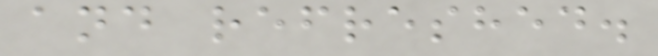and refreshed.
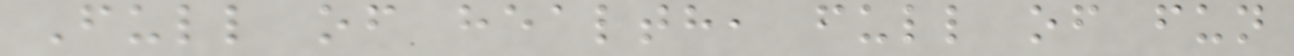Full of health, full of fun
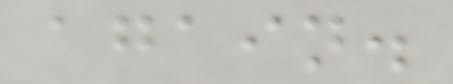again.
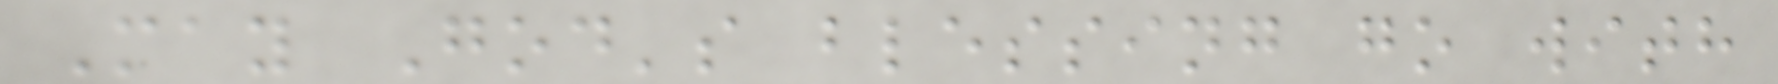May God's blessing go with
